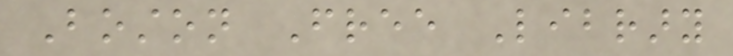Boston Free Library
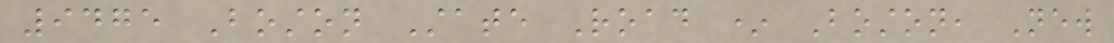9475 Boston State Road * Boston, New
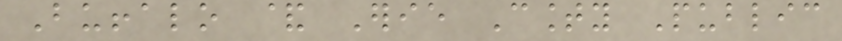Buffalo & Erie County Public
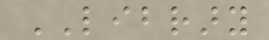LIBRARY
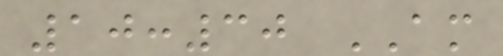10:30 AM
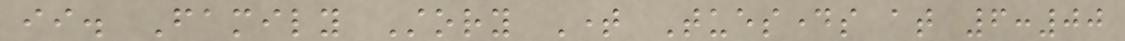ii. Family Story Time Tuesdays at 6:00
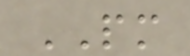PM
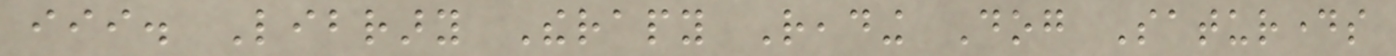iii. Library Therapy Reading Dog Saturdays
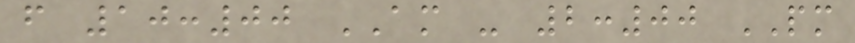from 10:00 AM - 2:00 PM
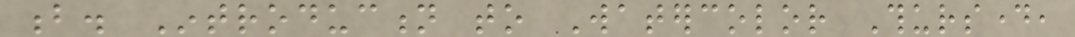b. Introduction to Watercolor Thursday,
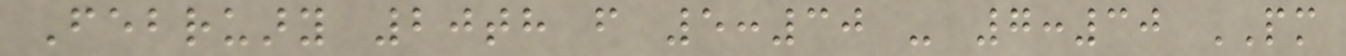February 20th from 5:30 - 7:30 PM
